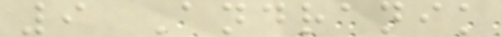9 Andranik
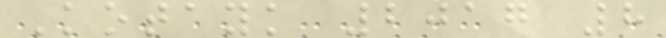Kotayk 2017 8
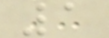1
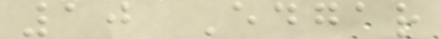10 Edgar
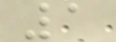1
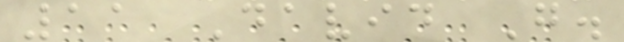11 David G.
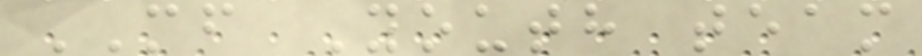MF Youth team
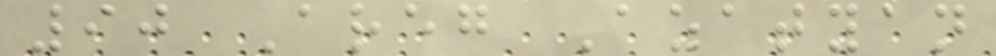90 Areg Azatyan
